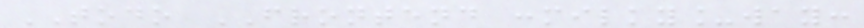TODO FRONTEND :milky_way:
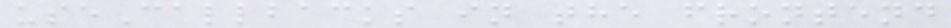useCallbacks in the frontend
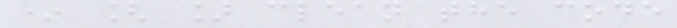* [ ] clean the code
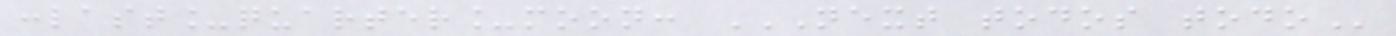:last_quarter_moon: NEXT TODOS TODO
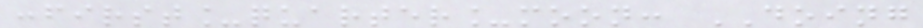:first_quarter_moon: DOING
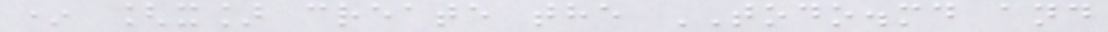* [x] create the TODO.md and
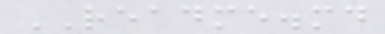README.md
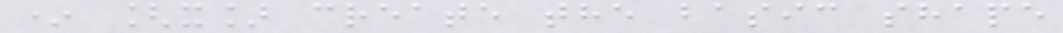* [x] create the basic shape
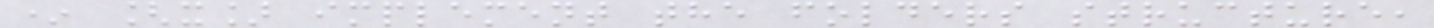* [x] implement the folders structure,
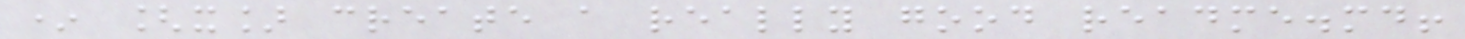* [x] create a really good readme.md!
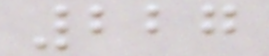227
